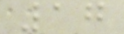17
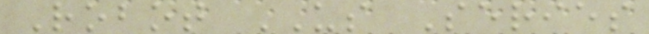Robot US Series
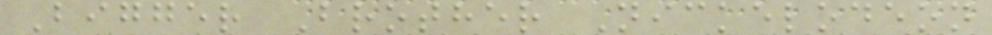Bigger Brother Nickelodeon
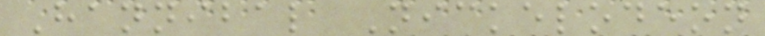Hannibal Nickelodeon
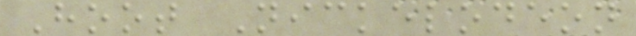Hoot Nickelodeon
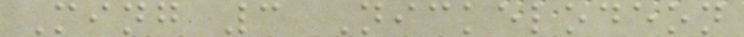Ming 3 Nickelodeon
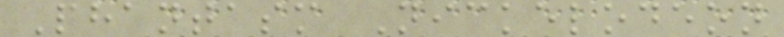Phantasm Nickelodeon
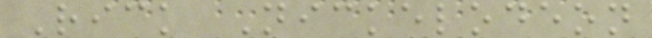Rick Nickelodeon
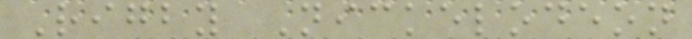Rigby Nickelodeon
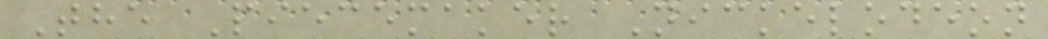The Piecemaker Nickelodeon
